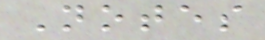Notes
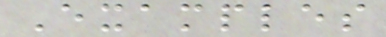Examples
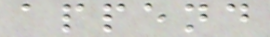append
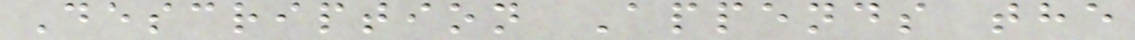Description Appends the
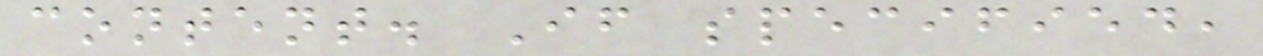content. If specified,
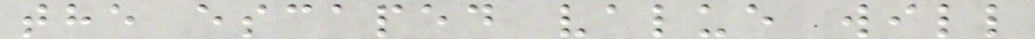the escaped value will
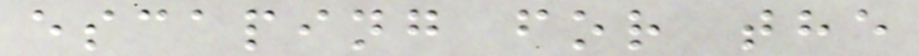escaping for the
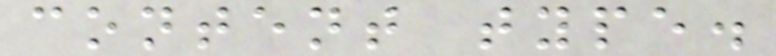content type.
